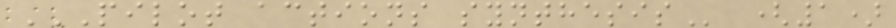PILOT ACTIONS SYNTHESIS (1)
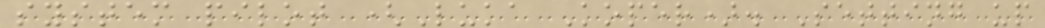system pilot (Luka Koper). Setting up
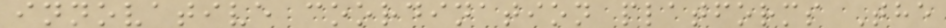innovative coordination platforms The
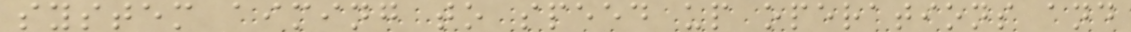system aiming to speed up operations and
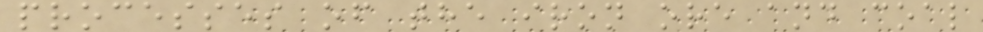processes of the iron ore and coal
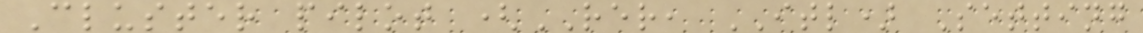Cluster pilot (RER, ITL) Setting
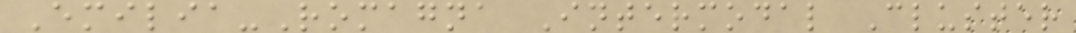Emilia-Romagna Intermodal Cluster
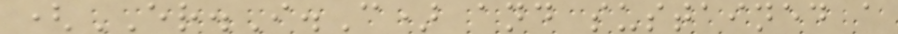(ER.I.C) and sustained a
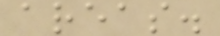areas.
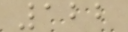122
